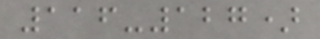116-127)
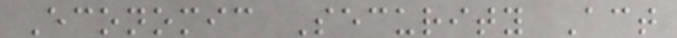Economic Security Act
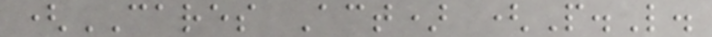(CARES Act) (P.L.
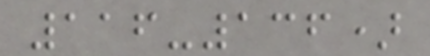116-136)
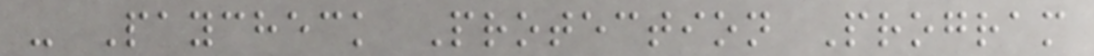- Paycheck Protection Program
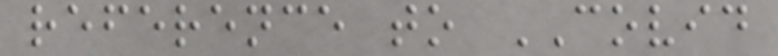reference to COVID
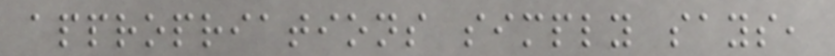appropriations simply says,
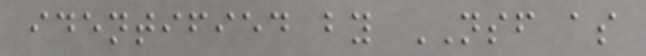identified by NSF as
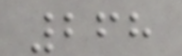268
